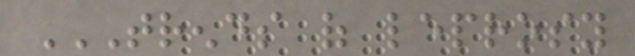TRENDS OF LEPROSY
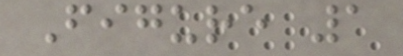Figure 1
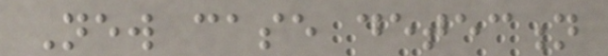New case detection
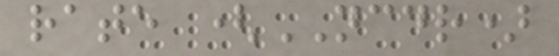rate (NCDR)
